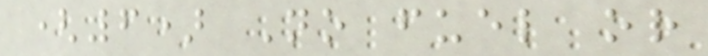(6) No fuel or
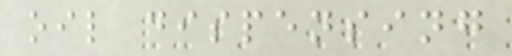oil dispensing
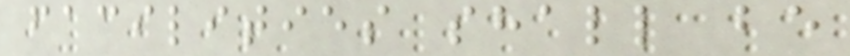facilities shall be
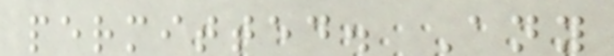permitted. Any
